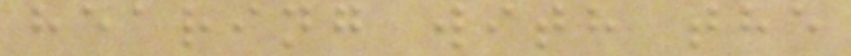hearing with the
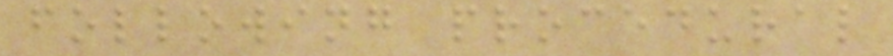following procedural
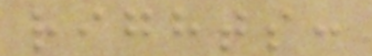rights:
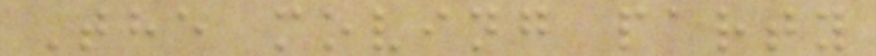The moving party
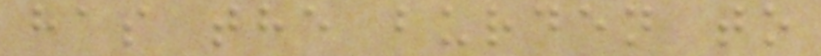has the burden to
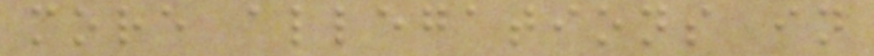more allegations in
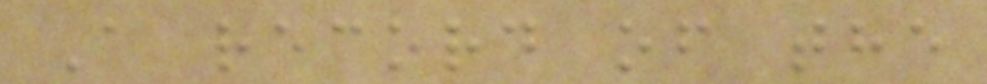A record of the
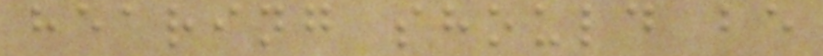hearing should be
